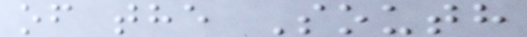of the South
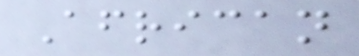African
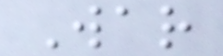War
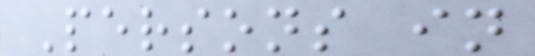Persons in
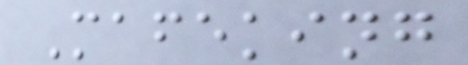Mafeking
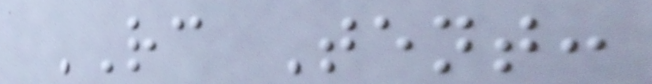RC Tent:
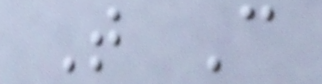T C
